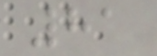81
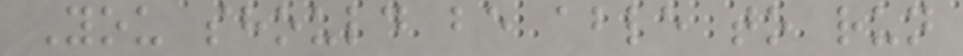You should be able to run
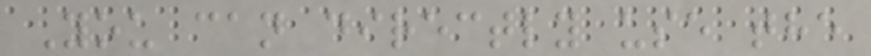You can directly use the
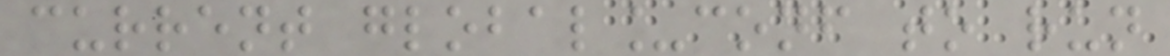current global_conf to run
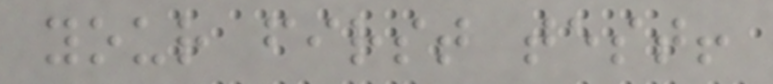your first test!
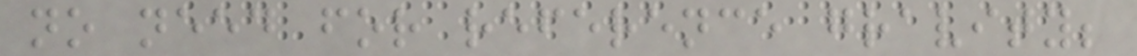no need for reference gravity;
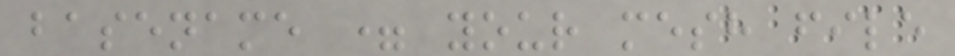basename = your mesh file
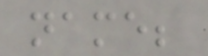name;
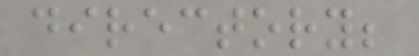directory;
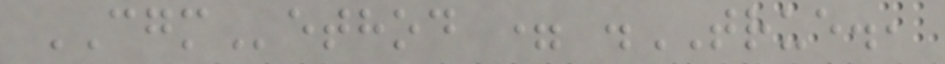CGMethod = .TRUE.,
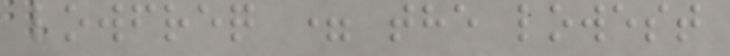lowfreq = the lowest
